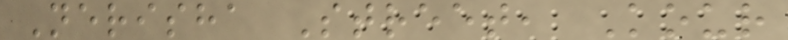Nerisha Street, Kour
